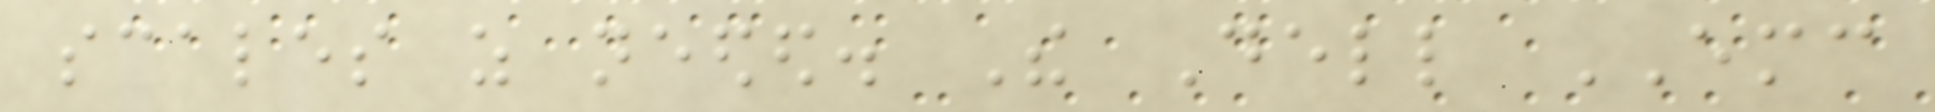scales as needed. The Dell EMC
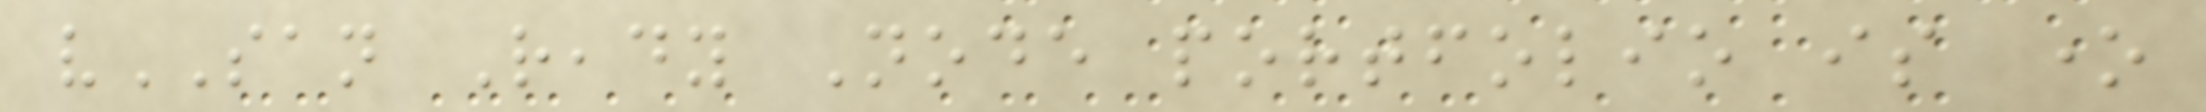vSAN Ready Node portfolio is one
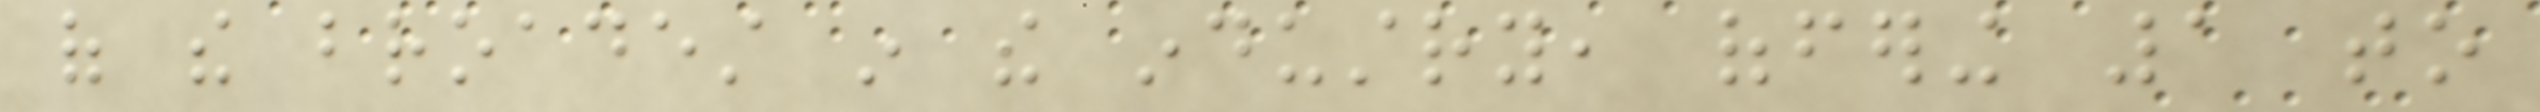of the broadest in the industry, offering 1 to
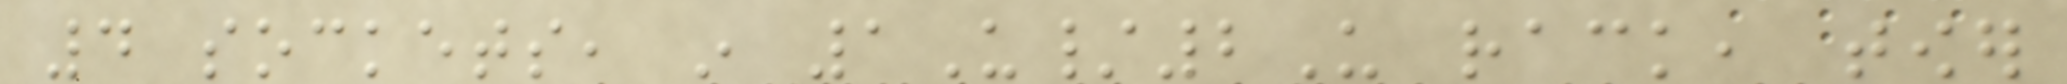4 sockets, in 1U/2U rack, tower
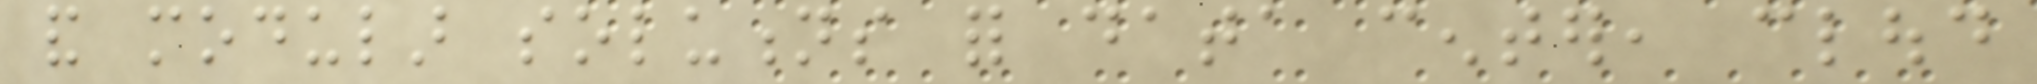and modular solutions for data center, cloud
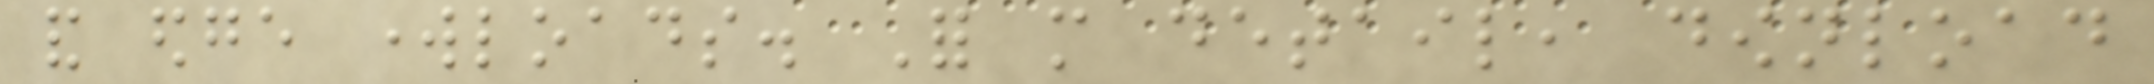and edge workloads. For more detail, download
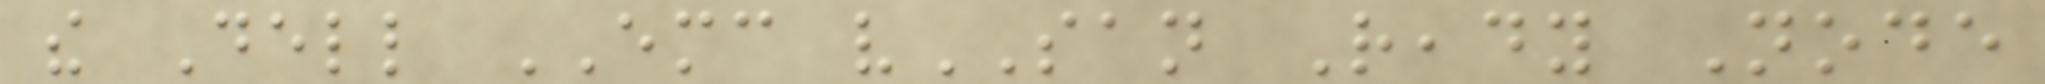the Dell EMC vSAN Ready Node
